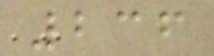236
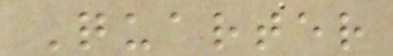Quarter
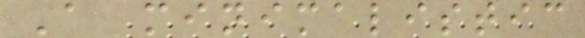A minimalistic
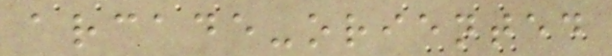arcade-oriented
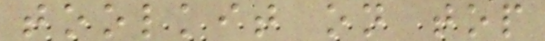toolkit on top
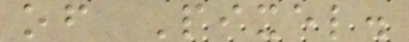of Pixel.
